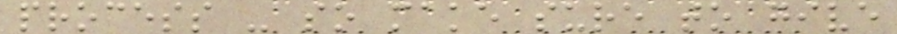process - so make sure to give
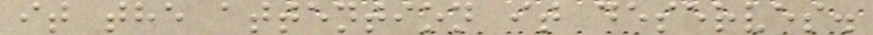it the attention it deserves.
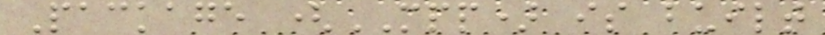Package (MPP) is built
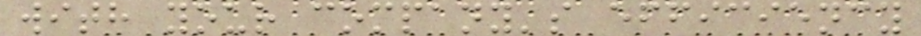with your company's efficiency
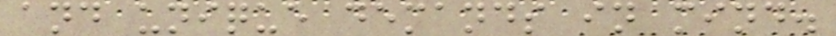and unique demands in mind.
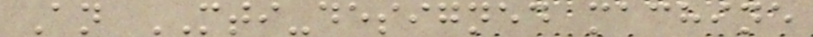An MTI-designed machine
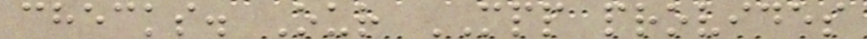checks. Our MPP provides
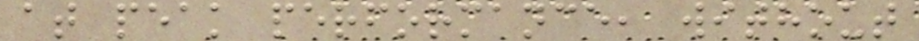at peak performance, without
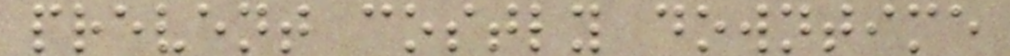prevent costly downtime
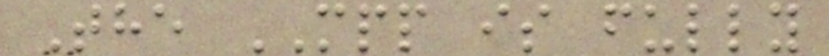The MPP is fully
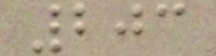203
